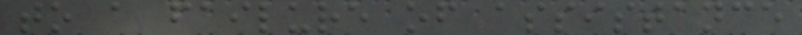to a failure of assistance
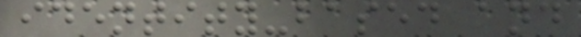identity-based and
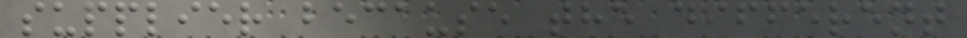supplier because the different
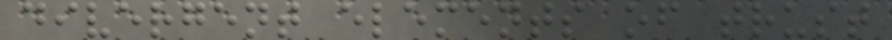divergent elements of trust
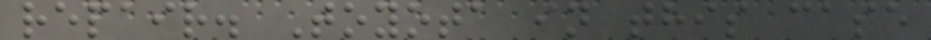repair. Toyota in this case
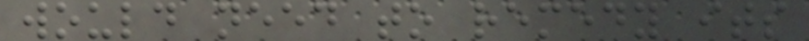would need to remedy its
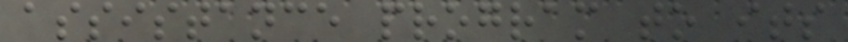assistance program to its
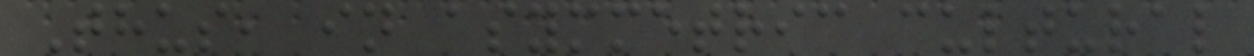Thus, in asymmetric cultural
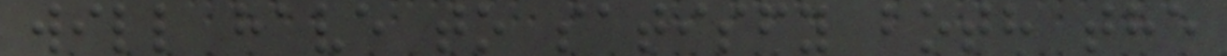will have to satisfy both the
